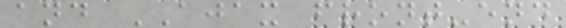and AJAX front-end
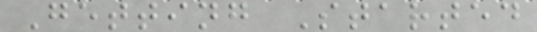Getting Started
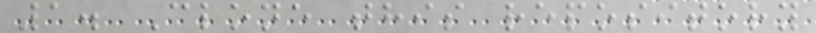1. Clone this repository
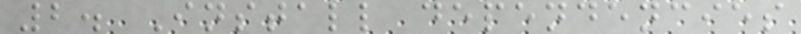2. Install dependencies
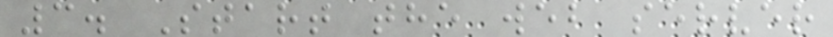3. Start the web server
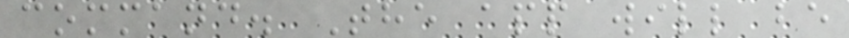command. The app will be
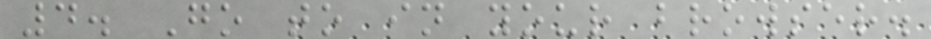4. Go to in your browser.
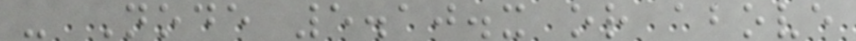- Node 5.10.x or above
